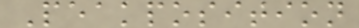Peakposition
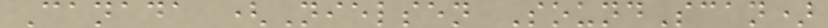Canada (Nielsen SoundScan)
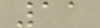11
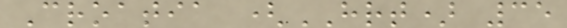Croatia (HRT) 35
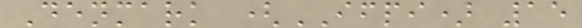Denmark (IFPI) 15
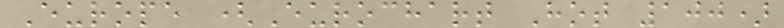Europe (Eurochart Hot 100)
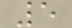5
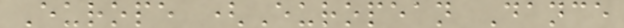Europe (European Dance
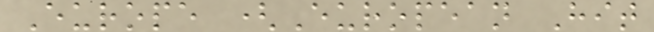Europe (European Hit
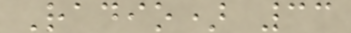Radio) 33
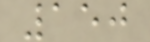150
